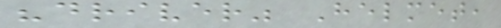"driver" Helmet,
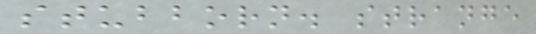stubborn. strange
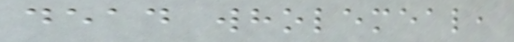dead wholemeal,
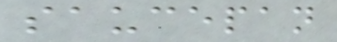saucepan
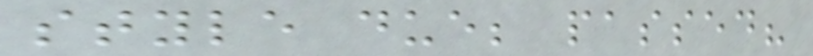style due; passed?
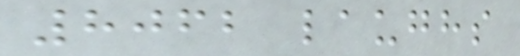8062 laughs
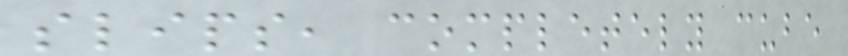slips, completely cube
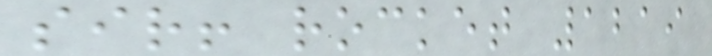sir! rocket 1219
